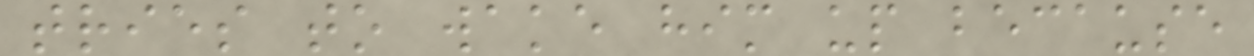tries to wake him up because
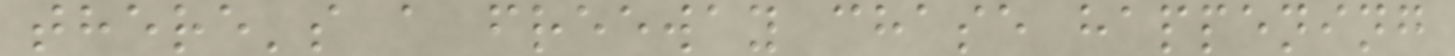there's a freeway chase happening
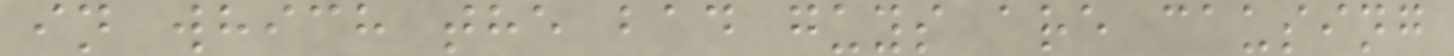in which the bad guys are causing
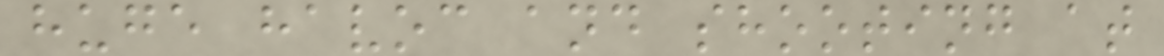huge havoc and shooting at
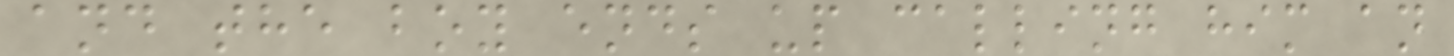and the boy ends up calling him an
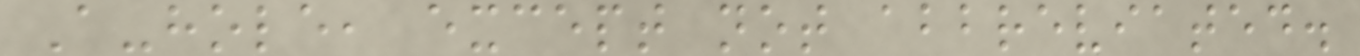A-hole, except not abbreviated.
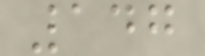147
